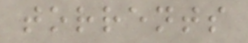torrents
